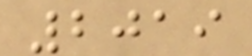2019
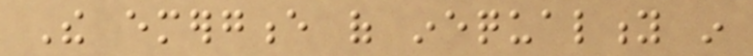The emergence of inequality in
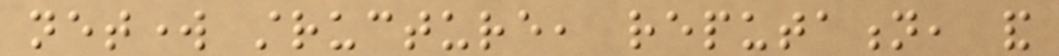network structure, reputation, and
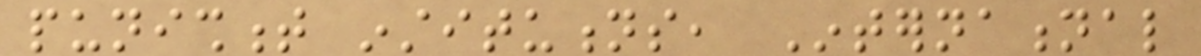punishment institutions, International
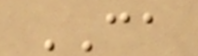CA
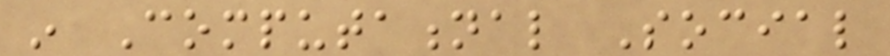in Computational Social
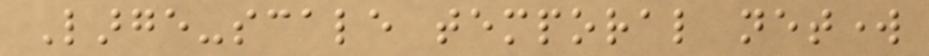Large-scale temporal network
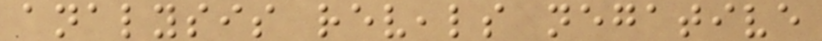analysis reveals negative
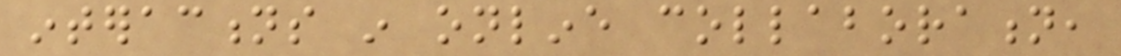interactions in online collaboration,
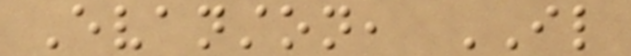Evanston, IL
